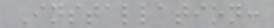Installation:
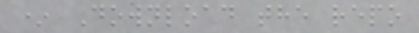* Download the repo
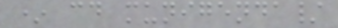* cd munigenda/
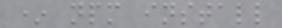* npm install
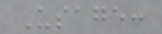Usage:
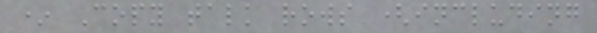* Copy talk rows (including
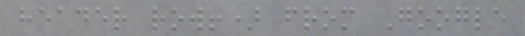header row!) from Google
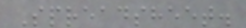Spreadsheet.
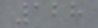128
